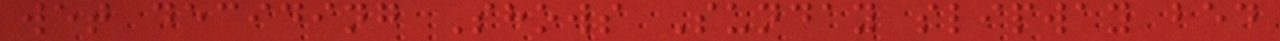wet deciding Shows Sunday slipway bed
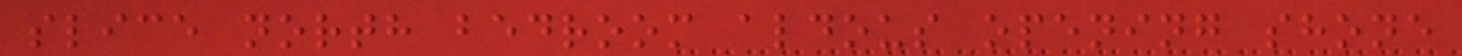slice north bedroom aldous opening shone
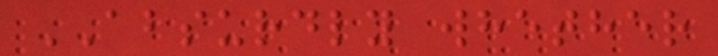ABSURDLY whether
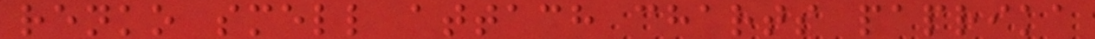renko smell attach charts paprika
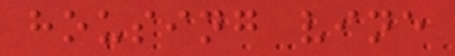housing vine
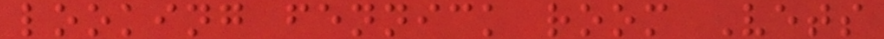looking fennick room Vets
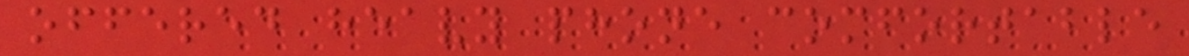offered heavy phone comfortable
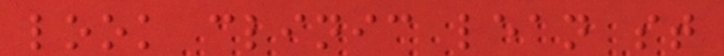look clinic lean st
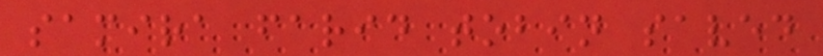samira farid tobin saved
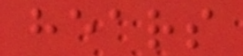hears
